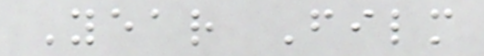Year Film
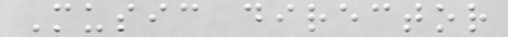Music director
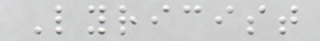Lyricist
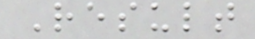Result
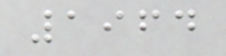1964
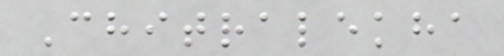Chitralekha
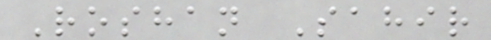Roshan Sahir
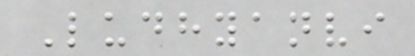Ludhyanvi
